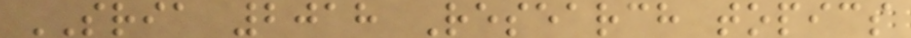SRIA 2018 Research topics
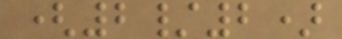(2/2)
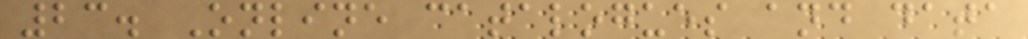23. Online catalogues and data
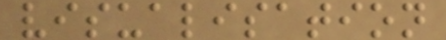visualisation
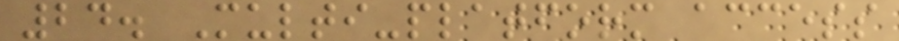24. Multi-platform access
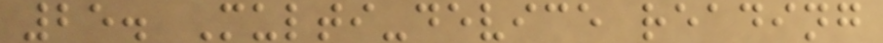25. Multi-device reading
